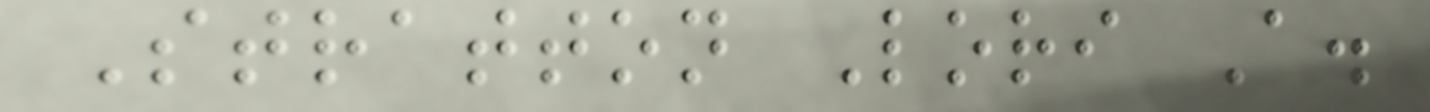Stratton Lori A.
